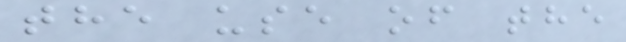the use of the
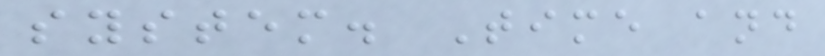system. Time and
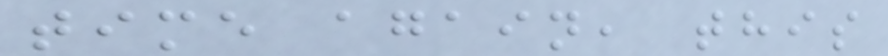time again, this
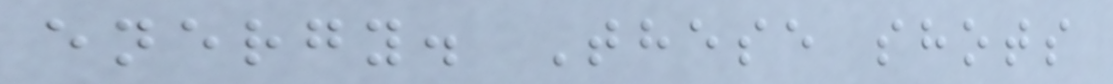energy. These shots
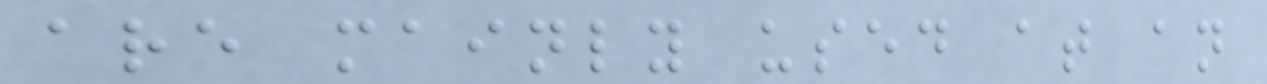are mainly used at an
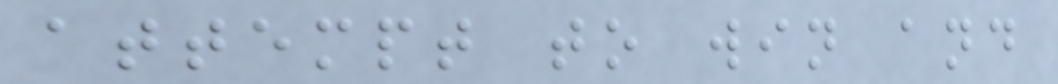attempt to win and
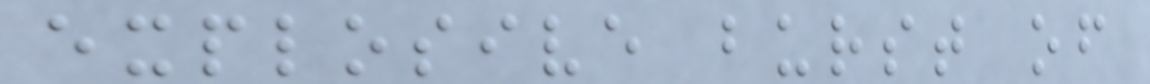explosive burst of
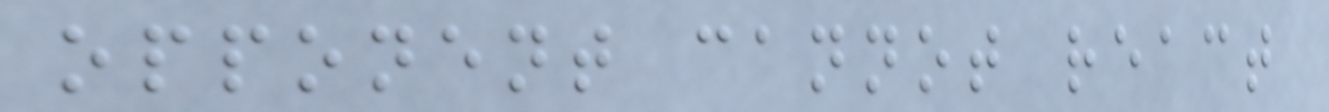opponent cannot react
